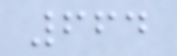664
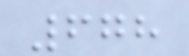678
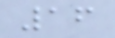16
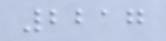2217
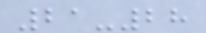21-28
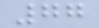77
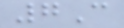7C
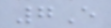7E
